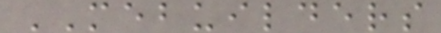MEBUILDERS
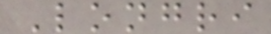Longri
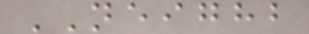NEIGHB
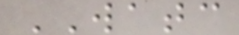WATC
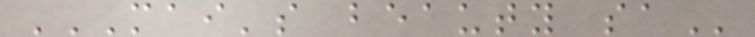MAI'S BEAUTY SA
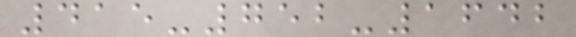415-752-1642
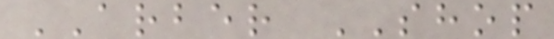ARBER SHOP
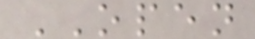OPEN
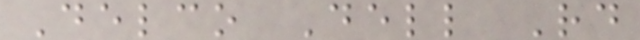Delco Dell Rd
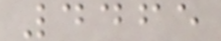4465
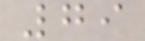79
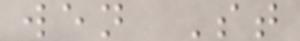wen St
